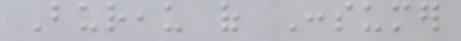Bureau of Consumer
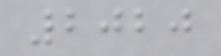2020
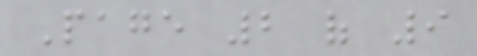Page 2 of 9
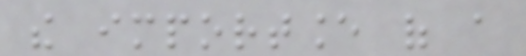the importance of a
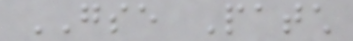GSE Patch
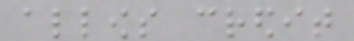allows credit
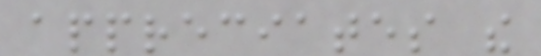appreciates the
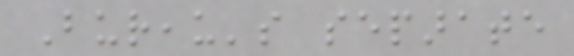Bureau's separate
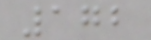172
